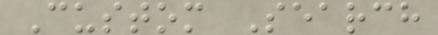Custom Search
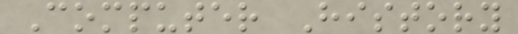Computer History
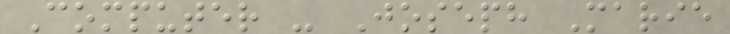Computer - Joseph Marie
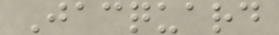Jacquard
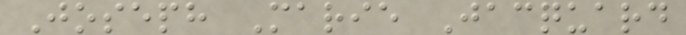Joseph Marie Jacquard
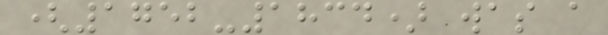(1752-1834) was a
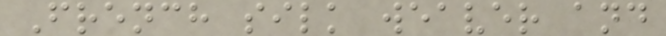French silk weaver and
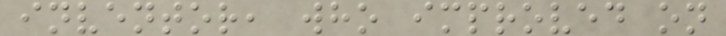inventor, who improved on
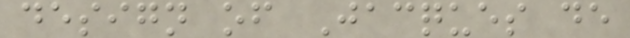design of Jacques de
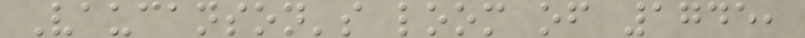Vaucanson's loom of 1745,
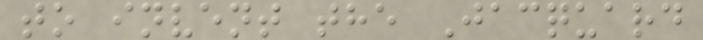to invent the Jacquard
